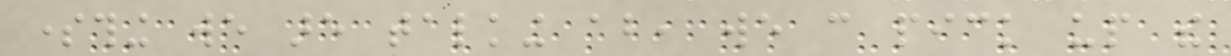something we are talking about, we can pick up the
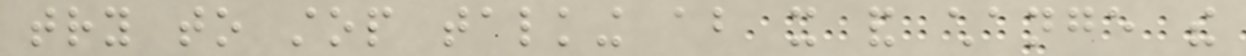try to stop talking about it and change the
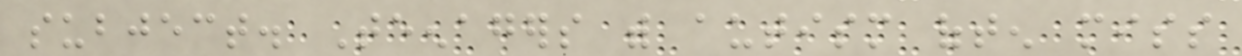subject. Teenagers with autism often miss
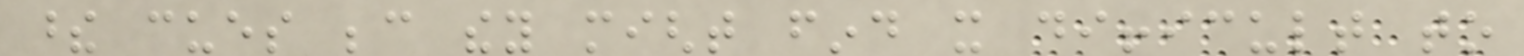these cues because they might find it difficult to
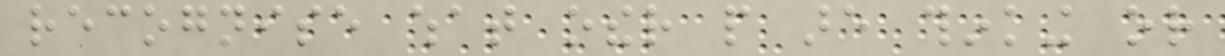recognise what other people are thinking or
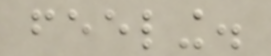feeling.
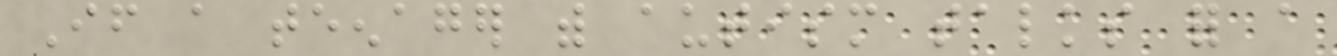If a teenager with autism talks for a
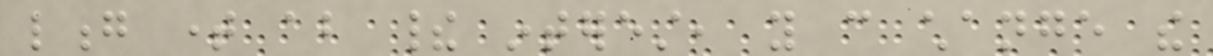long time about their interest, you can change the
